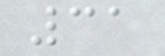31
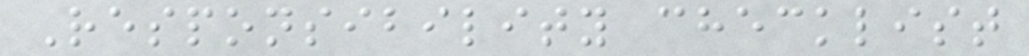Responsibility checklist
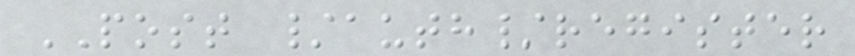POST /auth/register
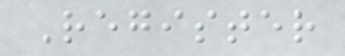Register
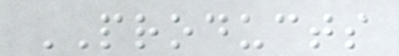PRODUCTS
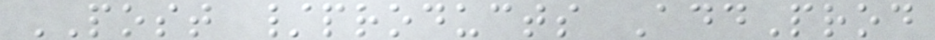POST /products AddProd
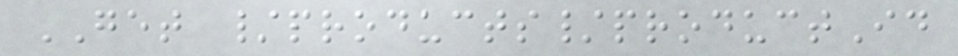GET /products/productId
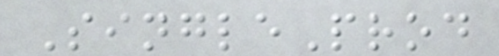SingleProd
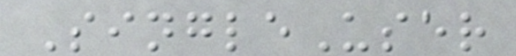SingleUser
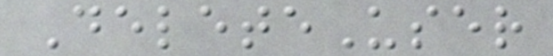DeleteUser
